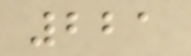221
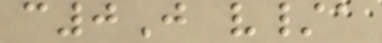c0J v/a
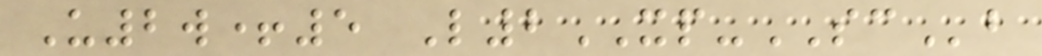U2w+5 L2XP-SCb
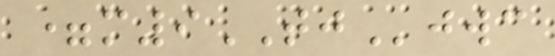=m9TJjwc
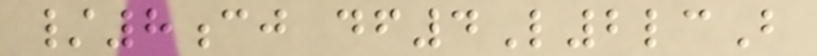/8cj df4L2lcB
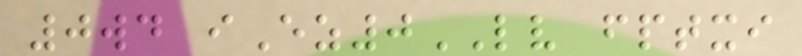0wd iEz0LV fptxi
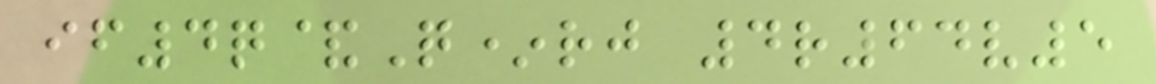if4q&Q*rj 4r64v5
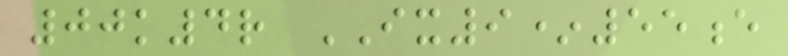00k4r IX9*55e
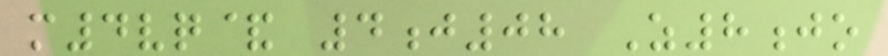m4vq& 4j08 Z8jo
